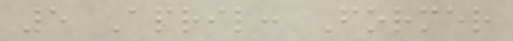5 April: Former
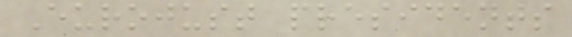Eurojust presidents
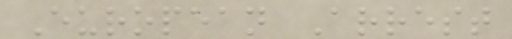European Arrest
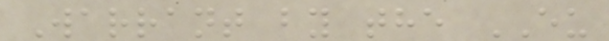Warrant by the EU
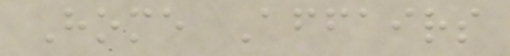Home Affairs
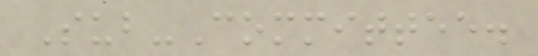Sub-Committee.
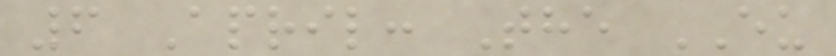6 April: The EU
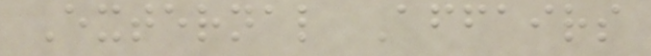External Affairs
